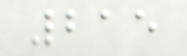215
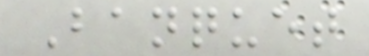Banquet
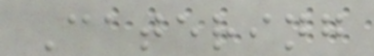Catering
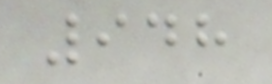948
